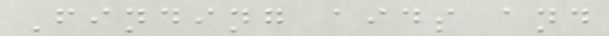Finding aids and
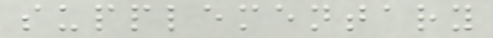supplementary
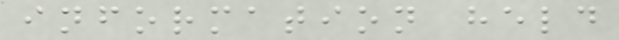information held
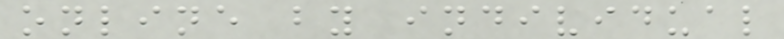online by individual
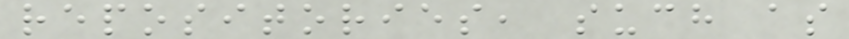repositories, such as
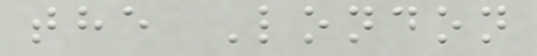the London
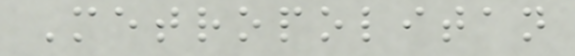Metropolitan
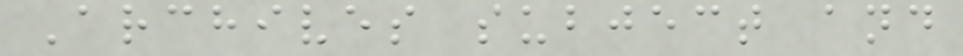Archives subject and
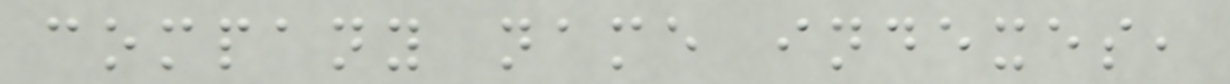company name indexes,
